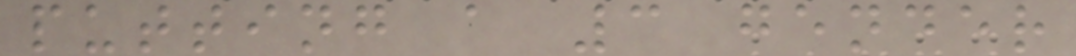putting a 3 gender
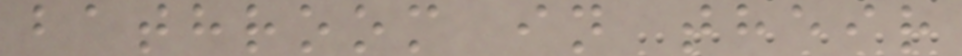bathroom in their
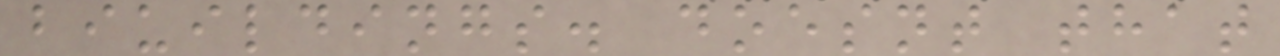biuildings. doesnt that
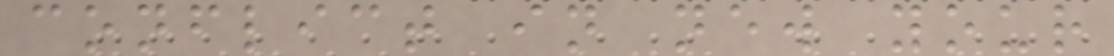conflict in new your
